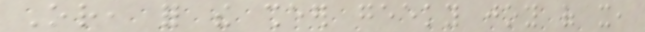Or, for the sheer geeky joy of it,
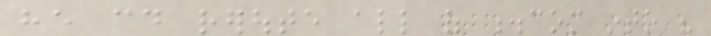he could reroute all of .com into his
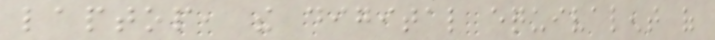laptop, the digital equivalent of
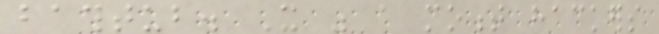bathtub. It was a moment hackers
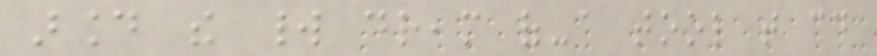around the world dream of-a tool that could
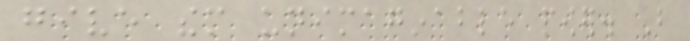give them unimaginable power. But
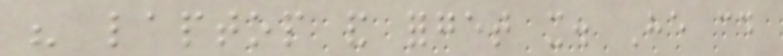his laptop and forget it. He could
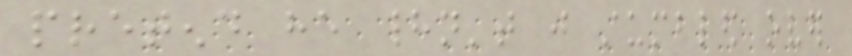pretend he hadn't just stumbled over
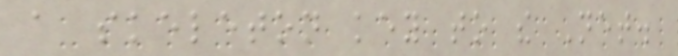a skeleton key to the Net.
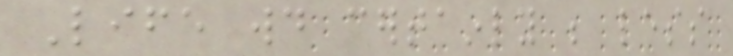Life would certainly be less
